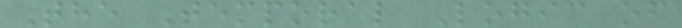The Temporal Logic of
